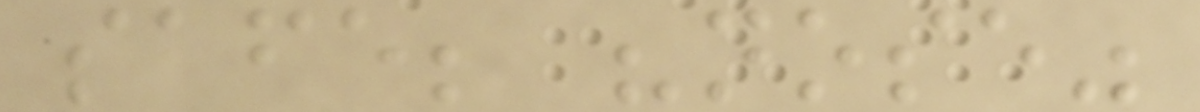safe; "nose"
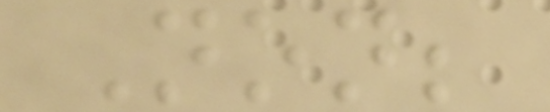Non;
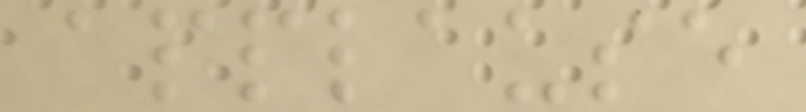applause
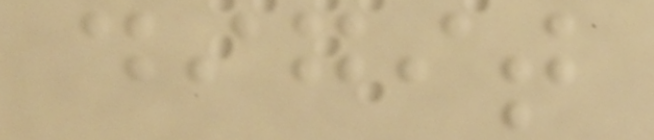digit
